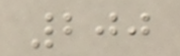200
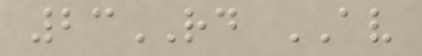23RD AV
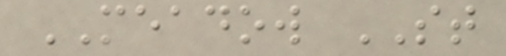MEADOW ST
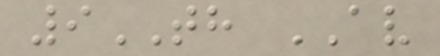9TH AV
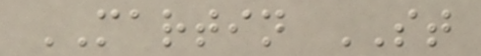MARTIN ST
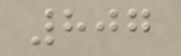807
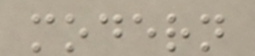modern
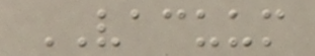VACUUM
